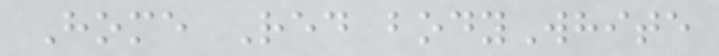Home Red bodyWhite
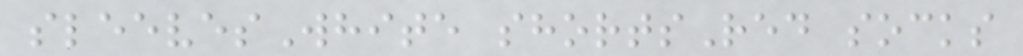sleevesWhite shortsRed socks
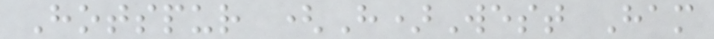Hotspur (H)West Ham
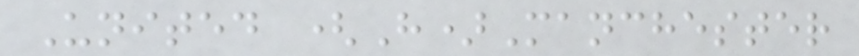United (H)Manchester
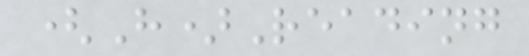(H)Reading
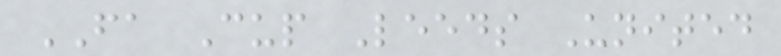FA Cup Leeds United
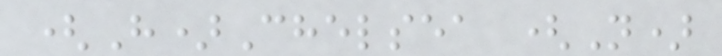(H)Chelsea (N)
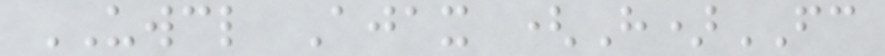UWCL Ajax (H)FC
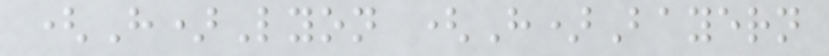(H)Lyon (H)Bayern
